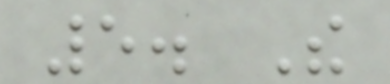5. The
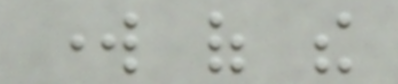work of the
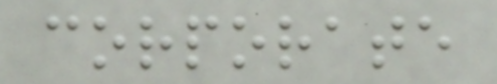corporate
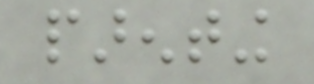parenting
